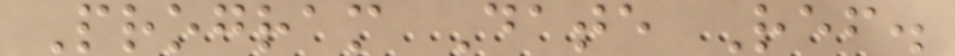Program Date Ref.
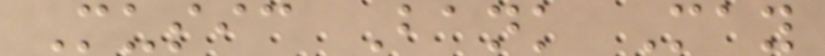Music Bank May
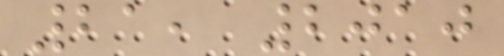21, 2010
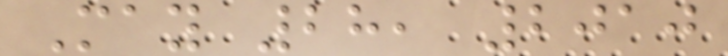May 28, 2010
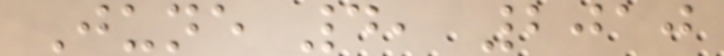June 4, 2010
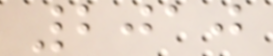2010
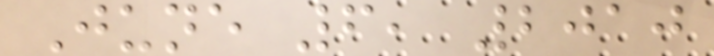June 6, 2010
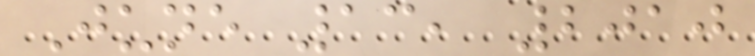June 13, 2010
